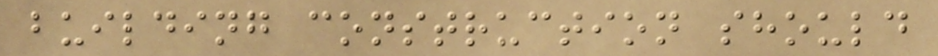building construction should
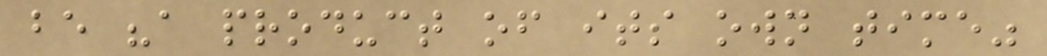be "a product of its own time"
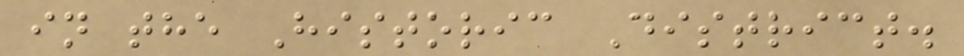in the Historic District.
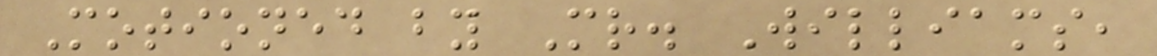Motioned by Mr. Williams,
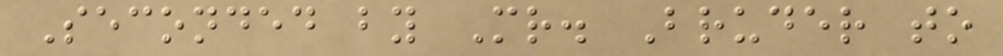Seconded by Mr. Bruder to
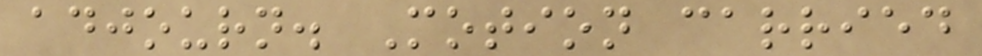adjourn. Motion carried
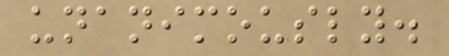unanimously.
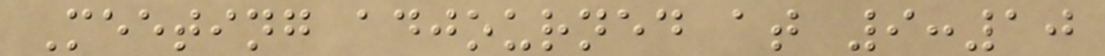Meeting adjourned at 9:10
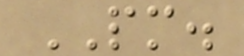PM.
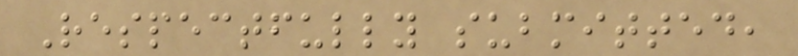Respectfully submitted,
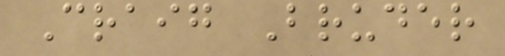Craig Bruder
